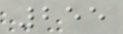255
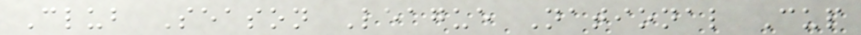Club Season League National Cup
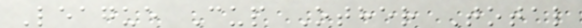League Cup Other Total
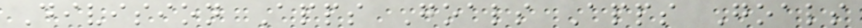Division Apps Goals Apps Goals
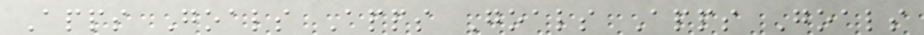Apps Goals Apps Goals Apps Goals
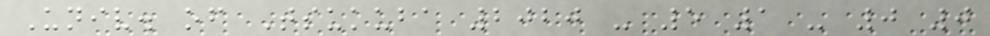Univ. of Tsukuba 2020 - 5 1 - 0 0
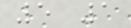5 1
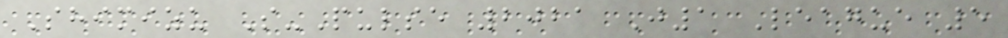Shimizu S-Pulse 2021 J1 League 5
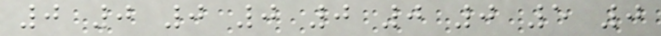0 0 0 0 0 0 0 5 0
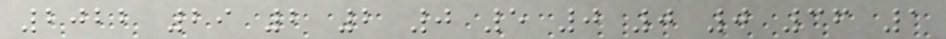2022 29 2 2 0 5 0 0 0 36 1
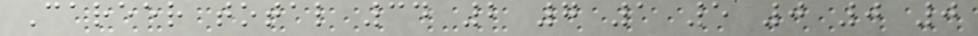Career total 34 2 7 1 5 0 0 0
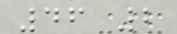46 2
